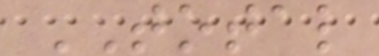TOTAL
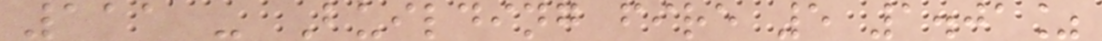111 - Building fire 5 1.01%
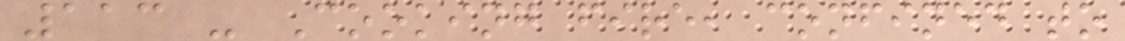113 - Cooking fire, confined to
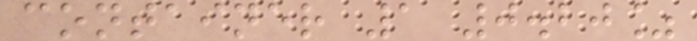container 1 0.20%
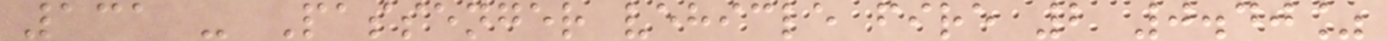131 - Passenger vehicle fire 2 0.40%
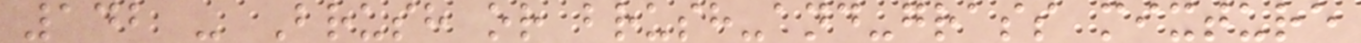142 - Brush or brush-and-grass mixture
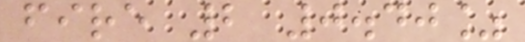fire 2 0.40%
